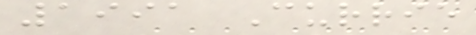1991 Currie
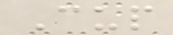Cup
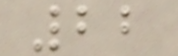22
